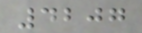4207
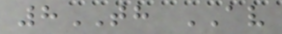8TH AV
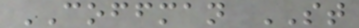COFFMAN ST
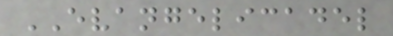EVANGELICADEL
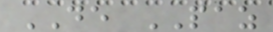DE PAZ
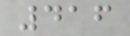416
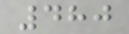480
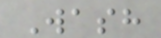Wash
